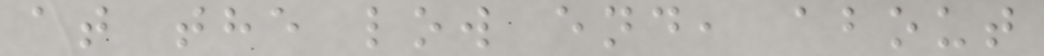at the low end, about
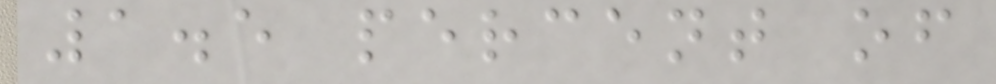1.5 percent of
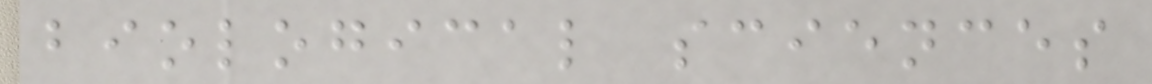biological sciences
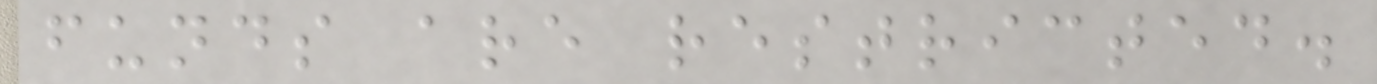funds are restricted.
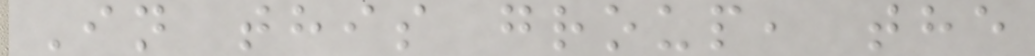In this group, the
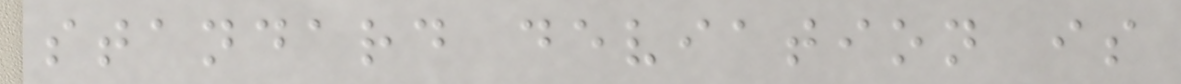standard deviation is
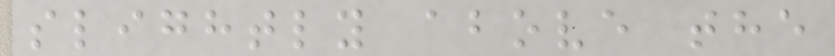slightly above the
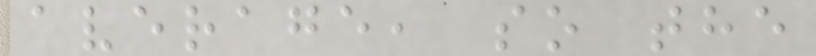average, so the
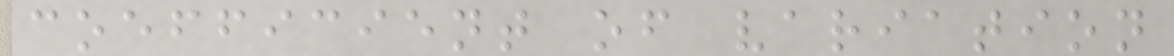coefficient of variation
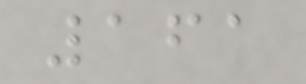161
